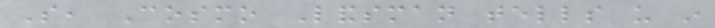So, Cosmo Landsman tells us in
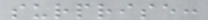surprise:
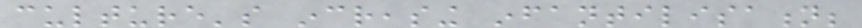culture's increasing infantilisation;
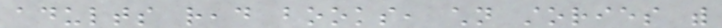adults read books, children stories with
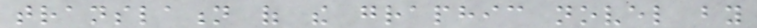translation of the graphic novel by
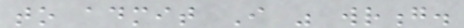to admit I was wrong.
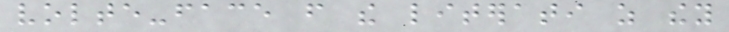volte-face from the literati as they
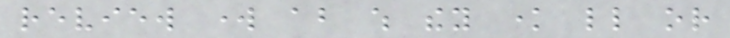review work about which they know little or
